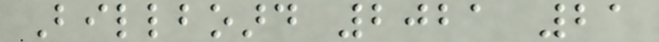Billboard 2021 21
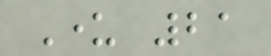Under 21
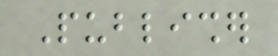Publisher
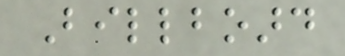Billboard
